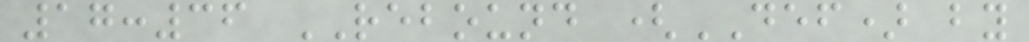17:36 REBOUND (DEF) by
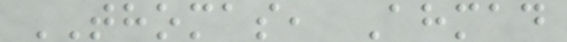THOMAS, Ahmad
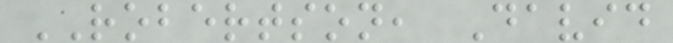ROBERTSON, David
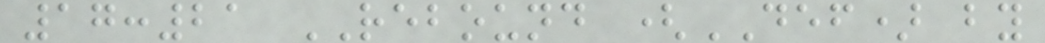17:21 REBOUND (DEF) by
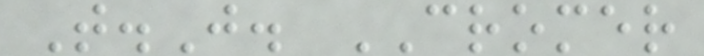T.J. CROMER
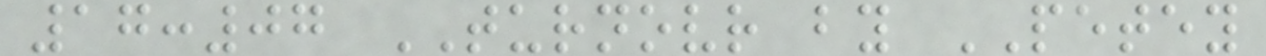17:07 TURNOVR by PETEY
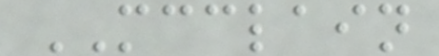MCCLAIN
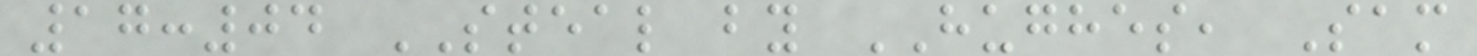17:04 STEAL by HUGHES, Sam
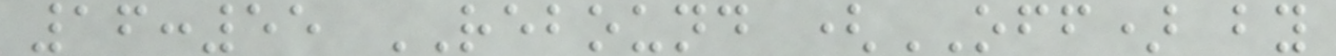16:55 REBOUND (OFF) by
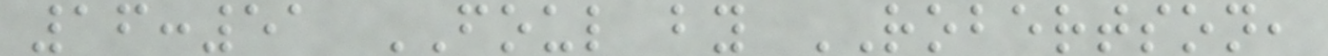16:51 FOUL by ROBERTSON,
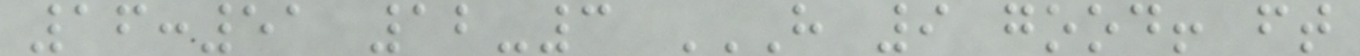16:51 12-3 H 9 GOOD! FT
